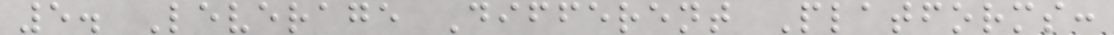5. Leverage Different Platforms:
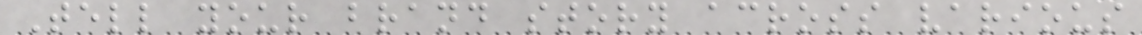Tell your brand story across various
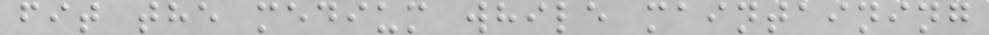fit the medium while maintaining
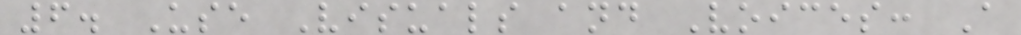6. Use Visuals and Voices: A
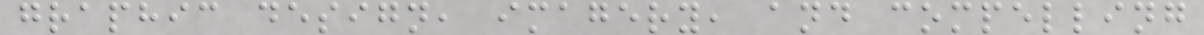graphic design, imagery, and compelling
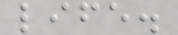life.
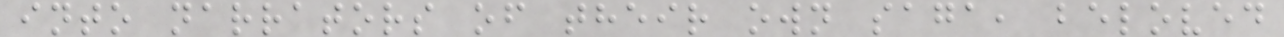into narrators of their own saga, beloved
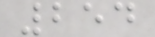254
